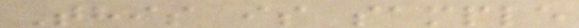This is sample
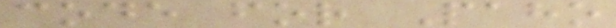code for Paho
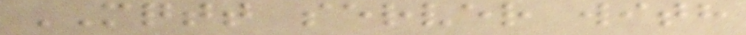MQTT server with
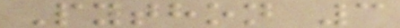Python 3
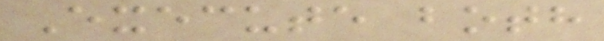Execute both
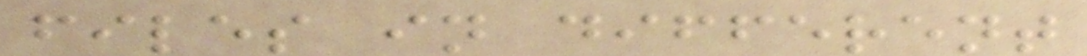files in different
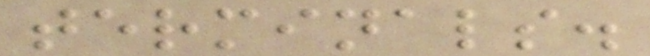terminals.
